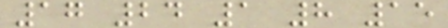17 24 1 8 15
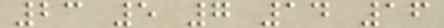23 5 7 14 16
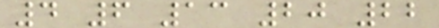4 6 13 20 22
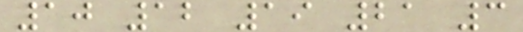10 12 19 21 3
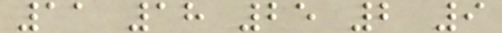11 18 25 2 9
